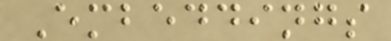Embeddings
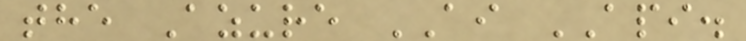the Azure AI API.
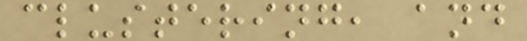clustering, and
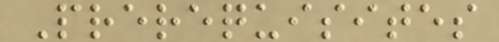Prerequisites
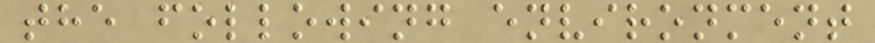the following environment
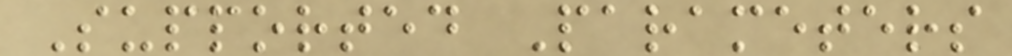Supported Parameters
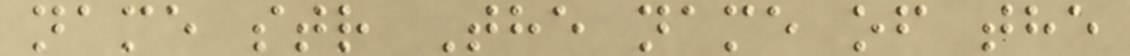name str The name of the
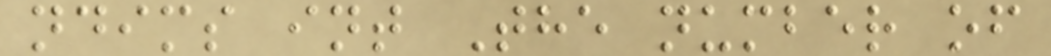ndims int The number of
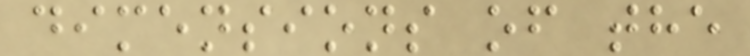dimensions of the
